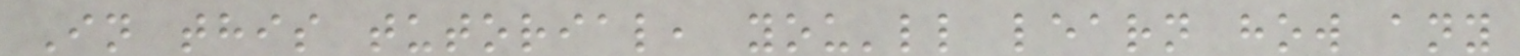In this tutorial, you'll learn how any
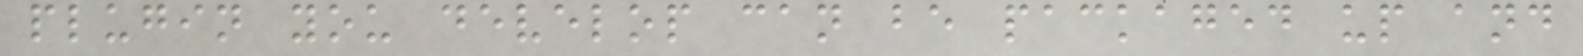plugin you develop can be packaged up and
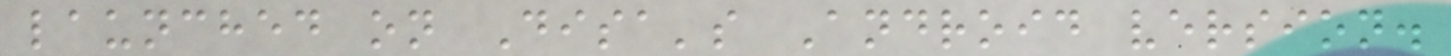launched on Disa's Android version.
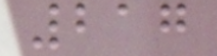217
